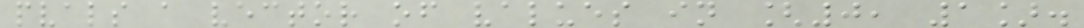pvals a vector of values in [0, 1].
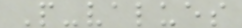P-values
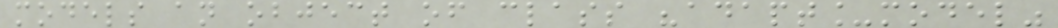models an object of class "adapt_model"
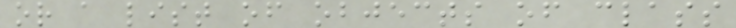or a list of objects of class
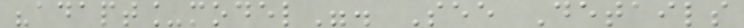"adapt_model". See Details
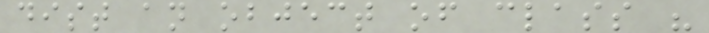dist an object of class "
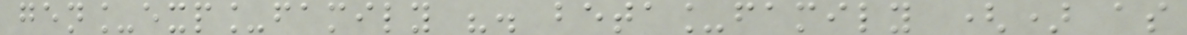gen_exp_family ". beta_family () as
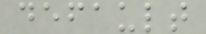default
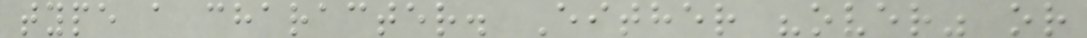type a character. Either "over" or
